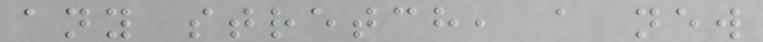any stretch, a new
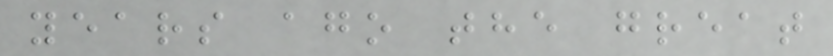years ago the great
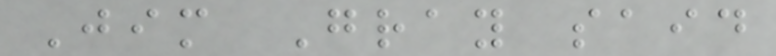Jim Gray said
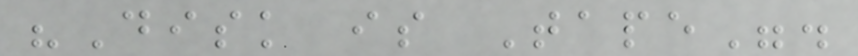"Disk is Tape".
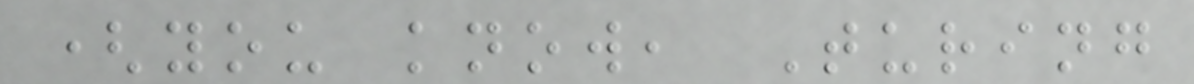(you know, Turing
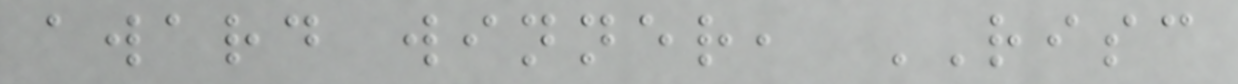award winner, RISC
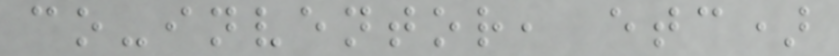co-inventor, etc)
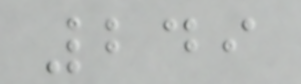249
